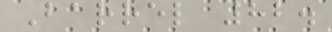Barrel 82.
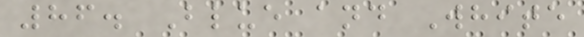86. Blue and White
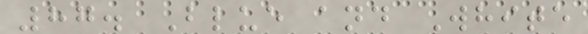87. Blue and White
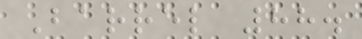Barrel 88.
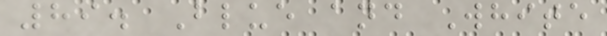89. Blue and White
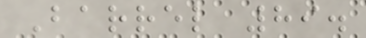Barrel 89.
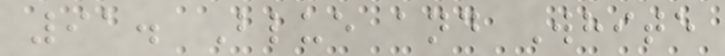91. Blue and White
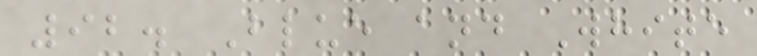92. Blue and White
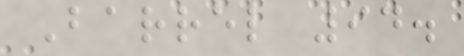Barrel 94.
